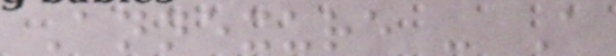Annexure - A
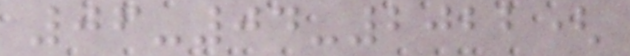06-04-2022(
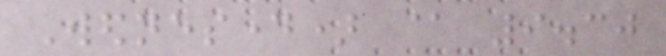Wednesday) @ 9.30
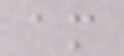am
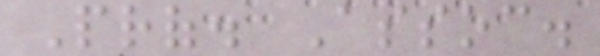Prof. Assoc.
